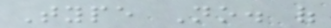Type No. of
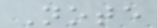Note
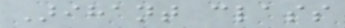Arihant class
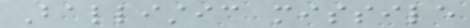Ballistic missile
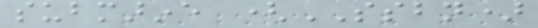submarine (SSBN)
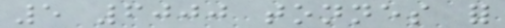5 6000 tonnes for
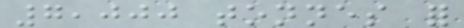7,000 tonnes for
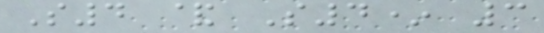S4 & S4* 3
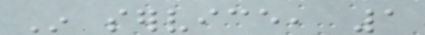In service, 1
